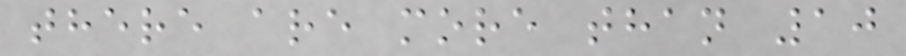there are more than 10
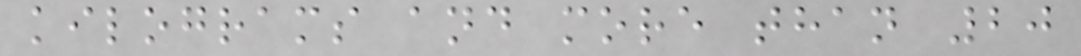kilograms and more than 20
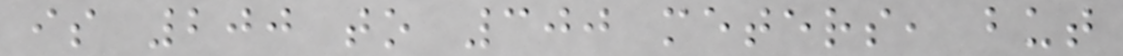is 200 to 300 meters, but
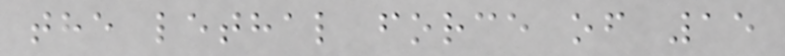the lethal force of 15
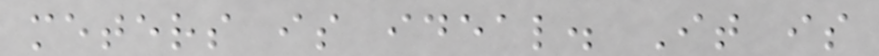meters is ideal. It is
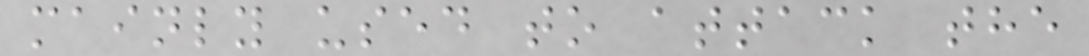mainly used to attack the
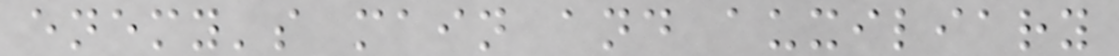enemy's main and auxiliary
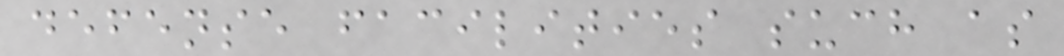defense facilities such as
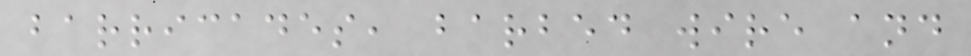barricades, barbed wire and
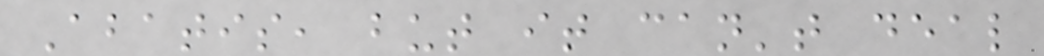Abatis, but it can't deal
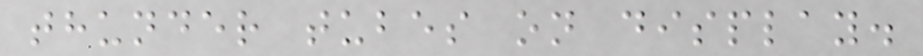thunder tubes on display.
